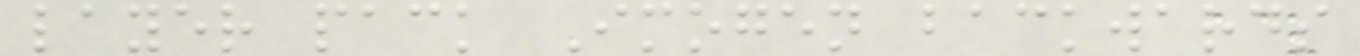layer pack Imogen backwards
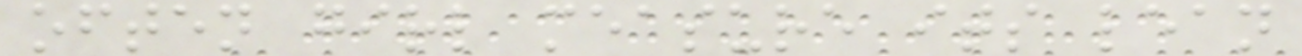often girl measure its lean
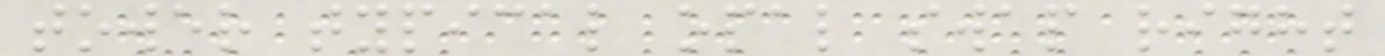tower typical opal swap right
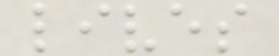lives
